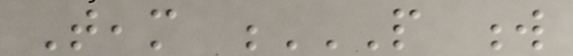Team P W
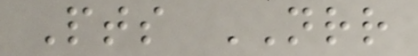Pts NRR
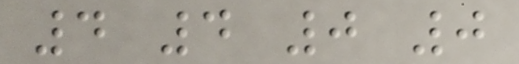4 4 0 0
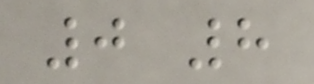0 8
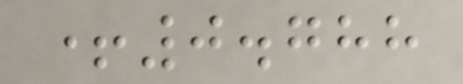+0.788
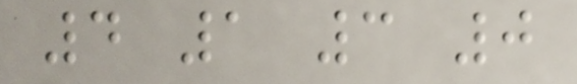4 1 3 0
